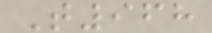T968
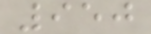950
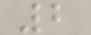2
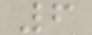6
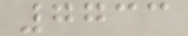7733
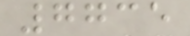7735
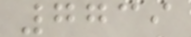7739
